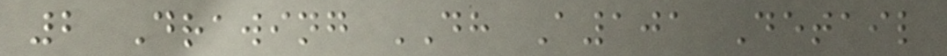2 Drawing DH A101 Detail
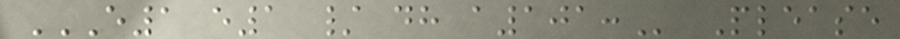E1 E1 / DH A101: Please
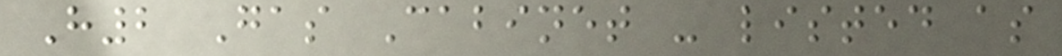H2 Gas Cabinet - listed as
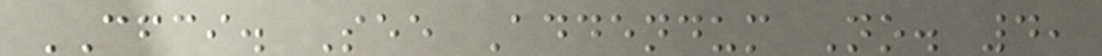CFCI. See Addendum No. 4,
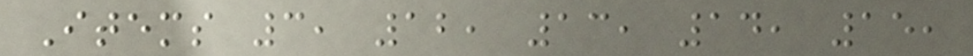Items 3, 12, 13, 14, 15,
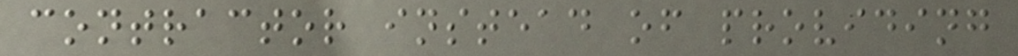contractor instead of providing
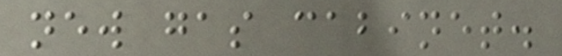new gas cabinet.
